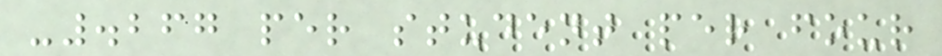-.267 per student per four
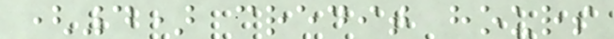(4) credit hours
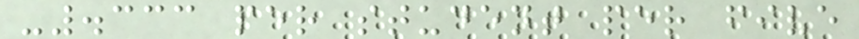-.333 per student per five
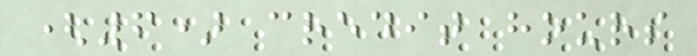(6) credit hours
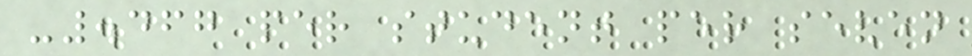-.467 per student per seven
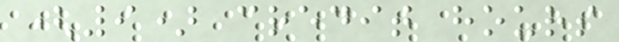(9) credit hours
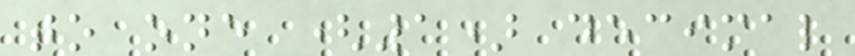to one (1) decimal
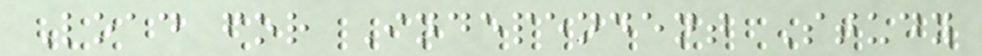Load for Independent Study
